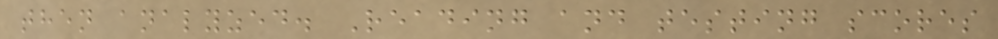then analyzed. Reading and testing scores
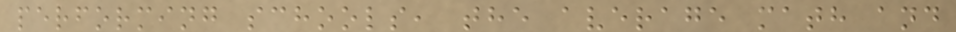performing schools, the average math and
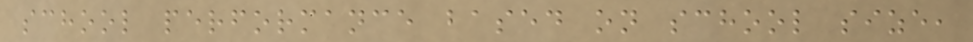school performance based on school size,
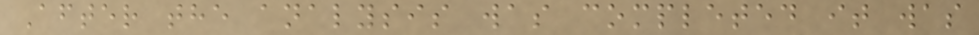After the analysis was completed it was
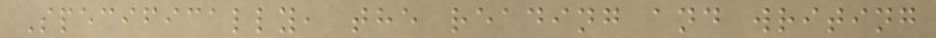Specifically, the reading and writing
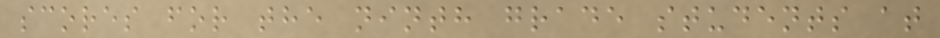scores for the ninth grade students at
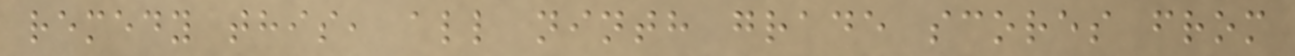remedy this, all ninth grade scores from
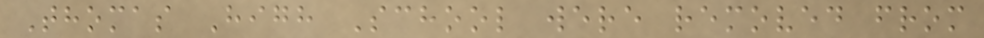Thomas High School were removed from
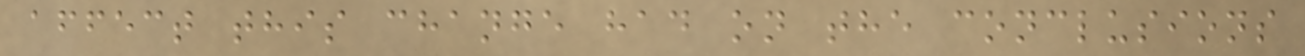affect this change had on the conclusions
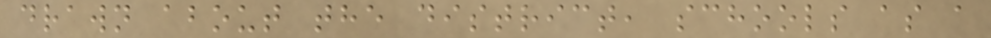drawn about the district, schools as a
